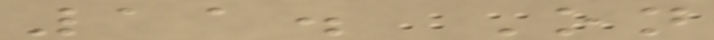11. On
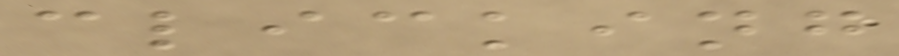clicking
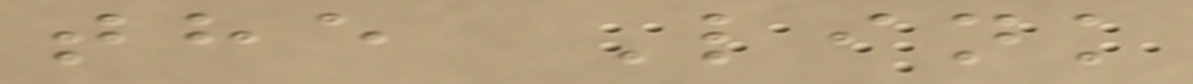the Link
